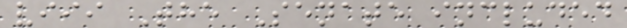viii The Senate included
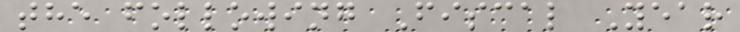the following Fiscal Year
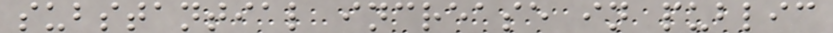substantial increase in public
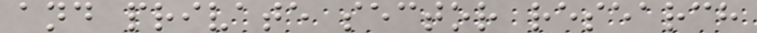and private sector research
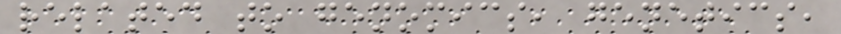related to genomics, genetics,
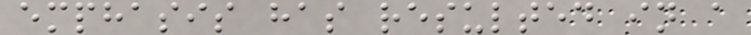emphasis has resulted in a
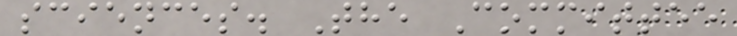sciences. The Committee
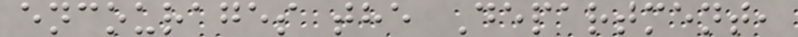encourages the Department,
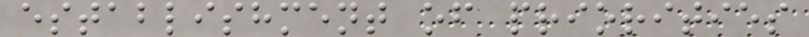establishment of priorities
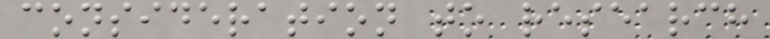consideration to research
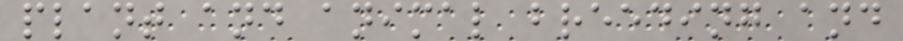plant and animal breeding and
